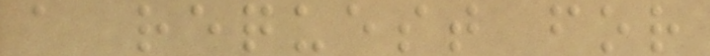a request for
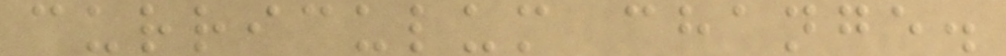curriculum change.
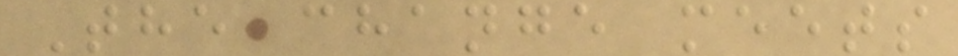The change meets
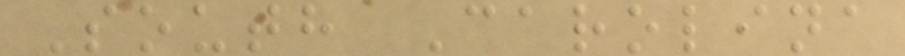South Carolina
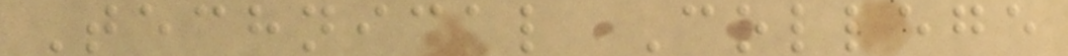Technical College
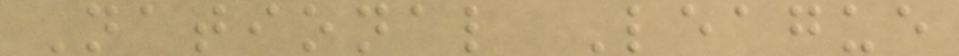National League
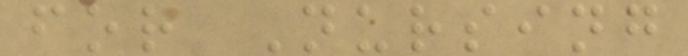for Nursing
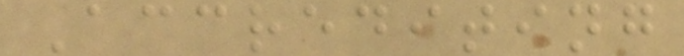Accrediting
